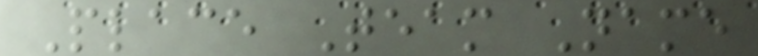Place Team Name
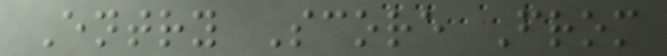Entry Score From
